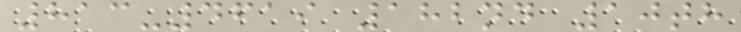813-4619 182nd 10th
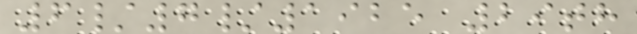6/7/1925 29th
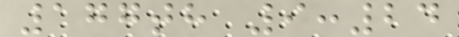177th 9:24
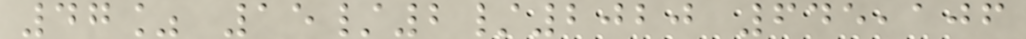47% 15/2/2020 645,106
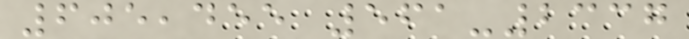605,455 561-2337
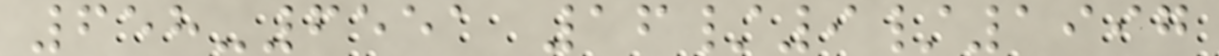658-6551 16/9/1997
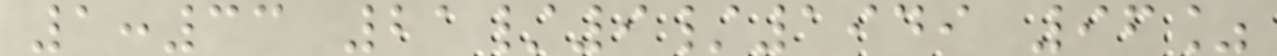1:33 21/9/1949 96%
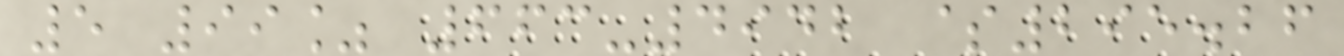5 99% 663-4942 $295.26
